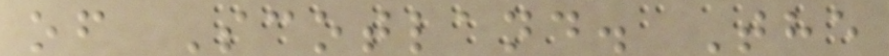of Scotland. The
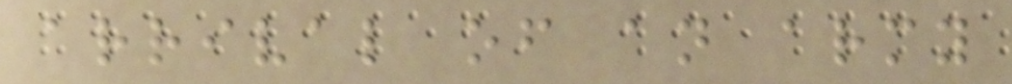arrival of an army
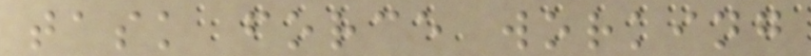task force working
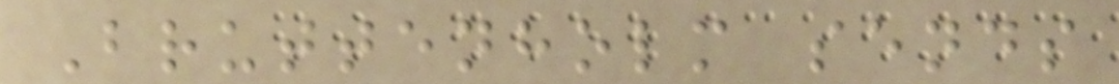Bruttenholm sends
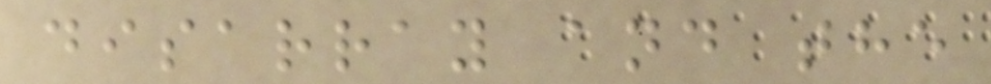disarray and the
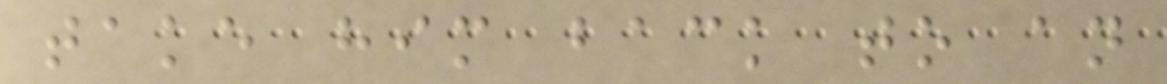take him back to an
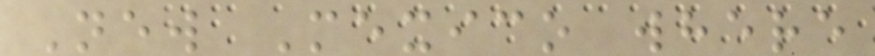New Mexico where
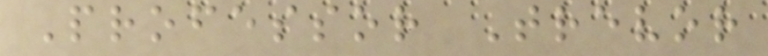Professor Trevor
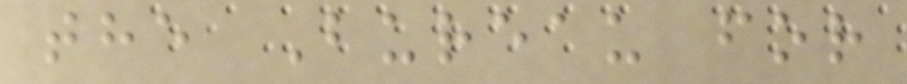the Bureau for
